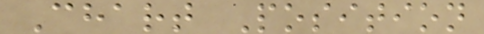Chart Position
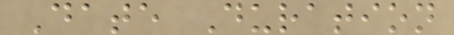Date Duration
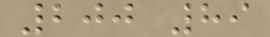200 89
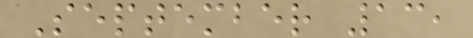September 13,
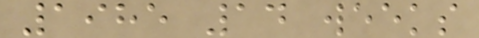1985 14 weeks
